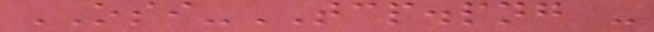OSI-TCP.png -
